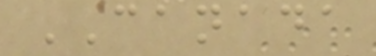CANADA
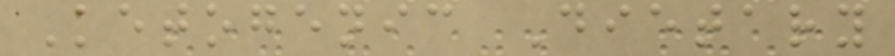Ketogenic Dietary
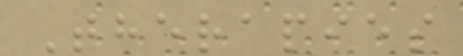Therapies
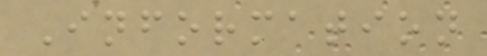Information
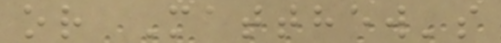or Matthew's
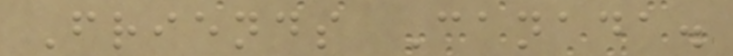Friends Canada.
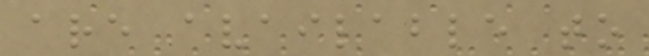are available to
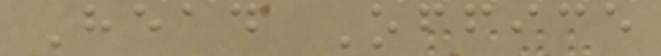Head Office
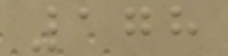178
